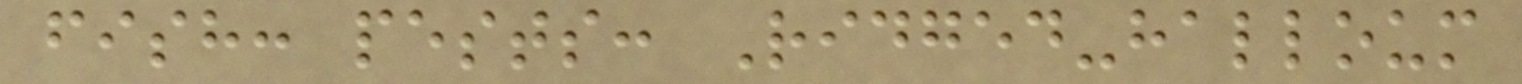fish: pests: Ridged-halloum
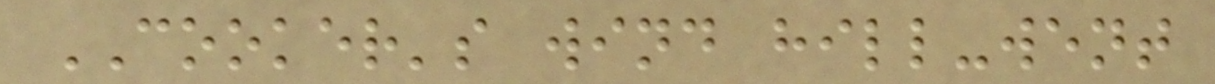COOKER's wind hill-went
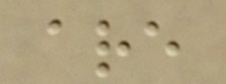are
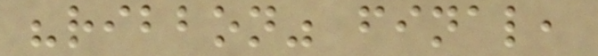"ribbon" final,
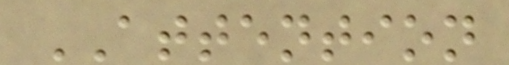ATTENTION
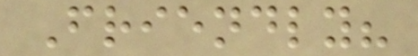Friendly?
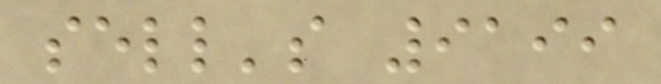sell's 9199
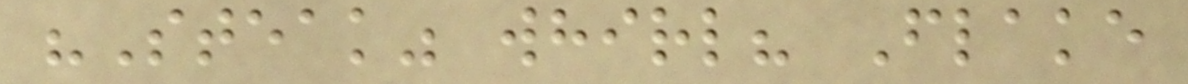"Steak" whirl? Flake
